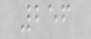256
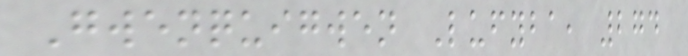Gwenquigwen Lufyba, 274
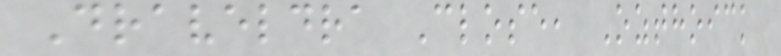Draveldra Close, Ozthoick
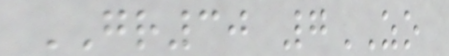GR30 7ZO
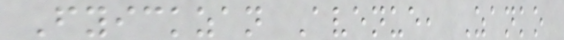Fyickzan Avenue, Zanko
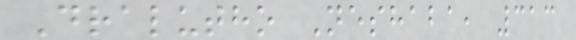Dralutho Neshaba, 313
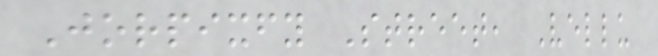Jorpixfy Street, Vellu
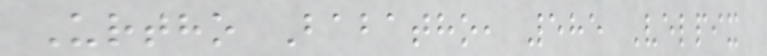Urtho Babatho, 585 Velpix
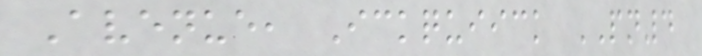Avenue, Ickquiick PN4
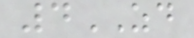4ZD
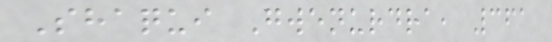Shaqui Gwenurdra, 361
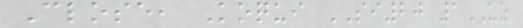Close, Koqui SI20 1UZ
